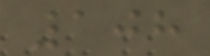108
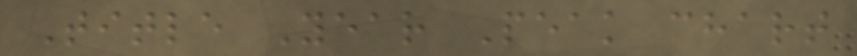Title Year Peak chart
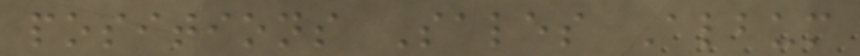positions Sales Album
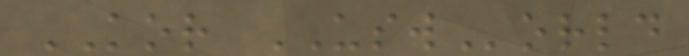KOR USWorld
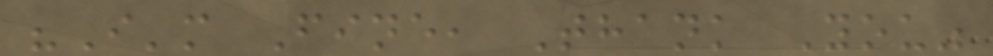"I'm Fine, Thank You"
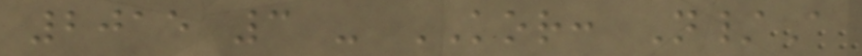2015 3 - KOR: N/A
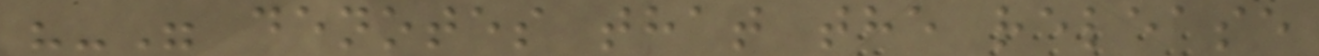"-" denotes that the release
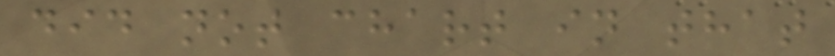did not chart in that
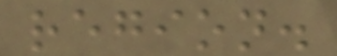region.
